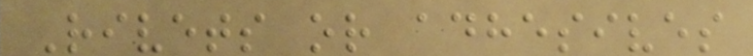Rivets or adhesives
